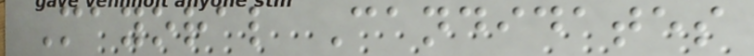Mayoral Candidates
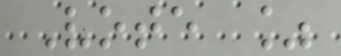Vote %
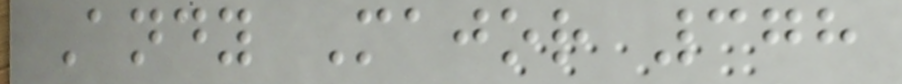Andy Major 378
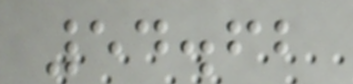54.62
